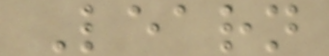Learn
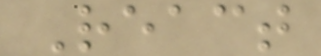React
